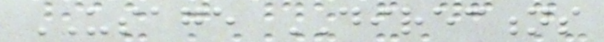USAGE DIRECTIONS
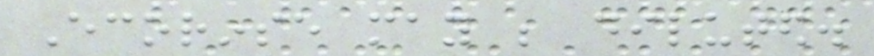Ecorinse may be diluted.
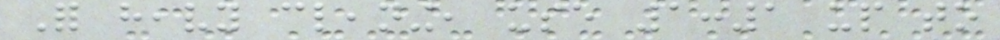For heavy cleaning, use 1:1 up to
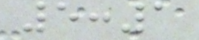5:1
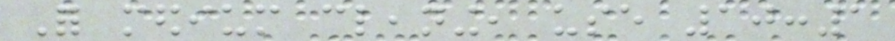For medium cleaning, use 10:1
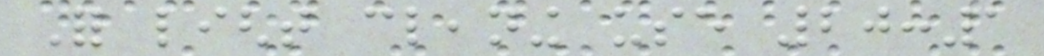For light cleaning use 20:1
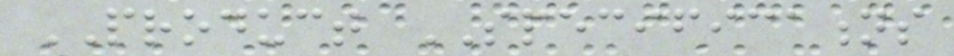PRODUCT SPECIFICATIONS
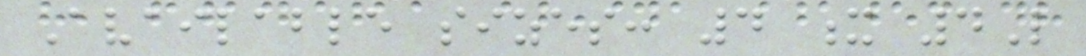Available sizes: 4 x 4L
